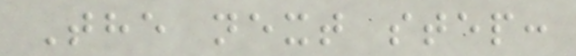The next step:
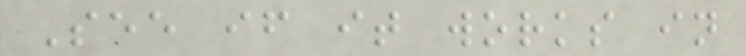See if it works in
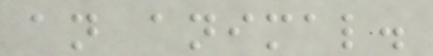an animal.
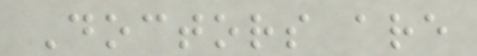Doctors are
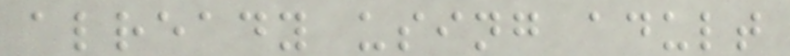already using adult
